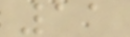11
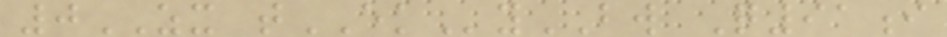0ZX tEKyBW Q91i
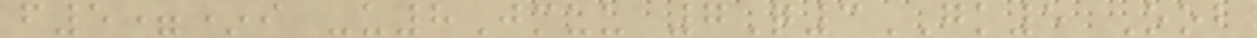f5=*i -u8Jmuu 7Q3GK5 Oob
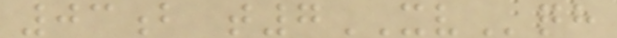03b t7XVqh
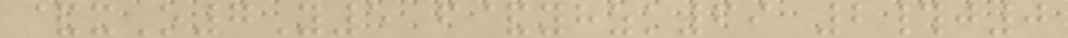&xO7Y5 f&yhzk69 2#j0
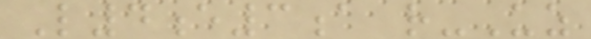L4e3a r-Uz
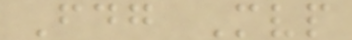Fdg Mvp
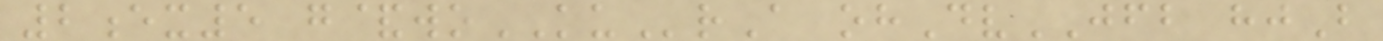2ex5 g&woKUrA ohDvJFB hjB
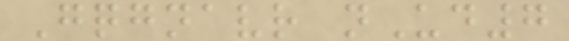Gqgnavr nUd7
